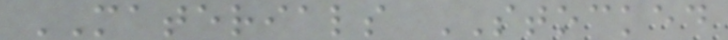MATERIALS STOCKED
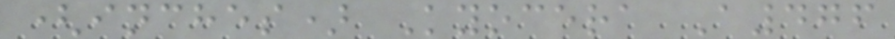(inches) Kyocera A476
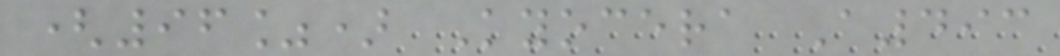(96%) Kyocera A493
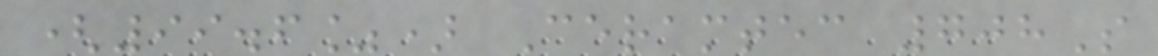(99.6%) Ceramtec 708S
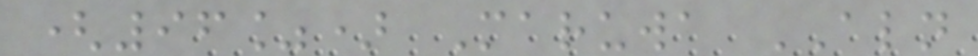(96%) Maruwa ALN
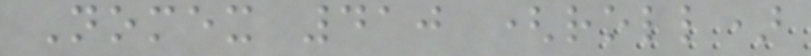Nomex 410 (roll)
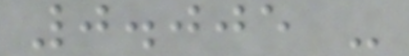0.005 -
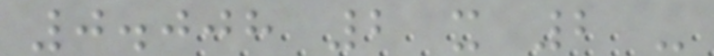0.008 2 x 2 -
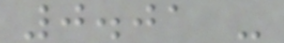0.01 -
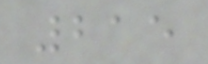215
